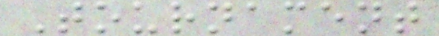Tournament
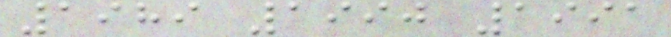1989 1990 1991
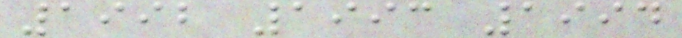1992 1993 1994
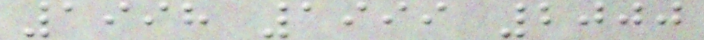1998 1999 2000
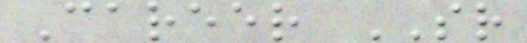Career SR
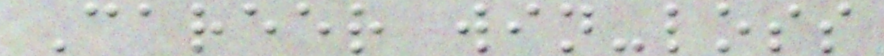Career win-loss
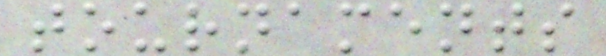tournaments
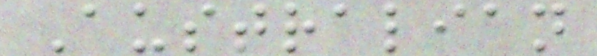Australian
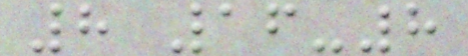8 16-8
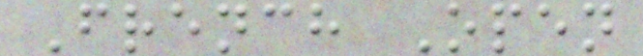French Open
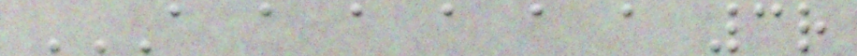A A A A A A 3R
